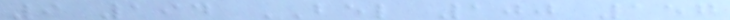9 194 BEL 100 157
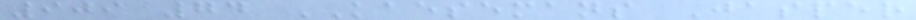909 74 KAESEMANS Jasper
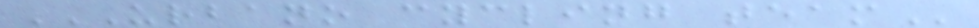URBANO CYCLING TEAM
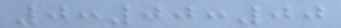0:00:00
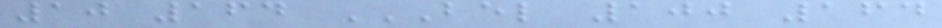10 164 BEL 100 164
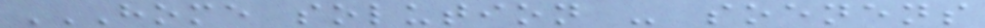HOME SOLUTION - SOENENS
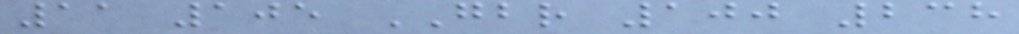11 105 GBR 100 238
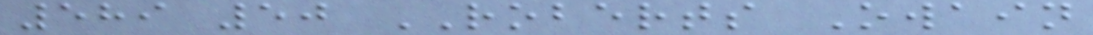589 50 ROBERTS Owain
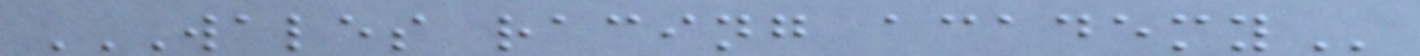WALES RACING ACADEMY
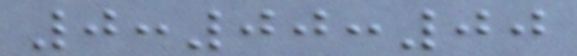0:00:00
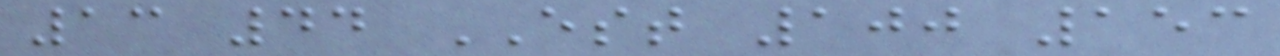13 44 EST 100 153
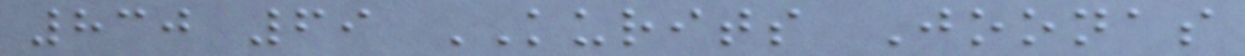830 69 KURITS Joonas
